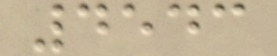4543
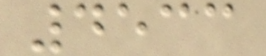4533
